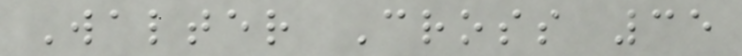Walter Cross 35
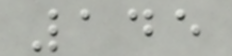145
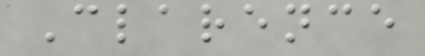Clarence
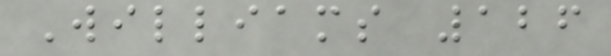Williams 126
